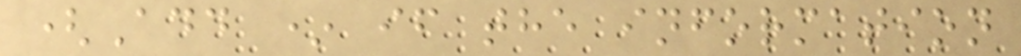(Add * if the information
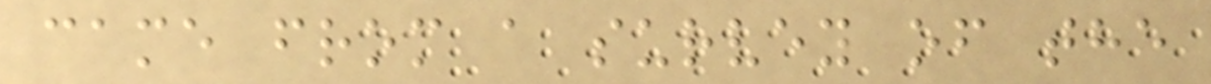came from a survey of the
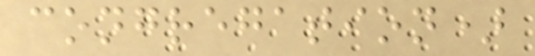congregation)
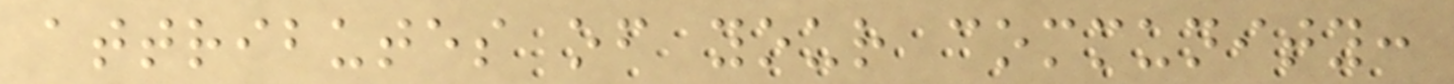attributes of your community:
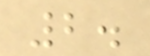2.
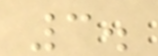3.
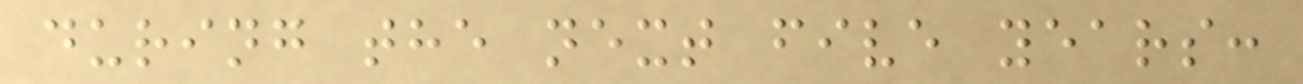during the next five years:
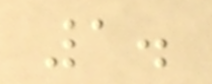1.
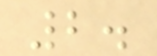2.
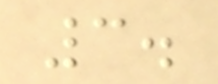3.
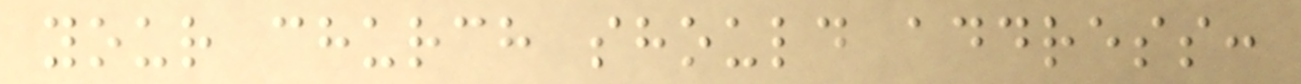your church should address:
